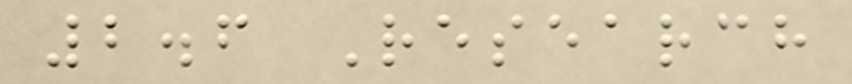2.6 Research
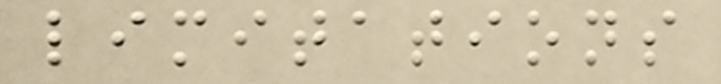limitations
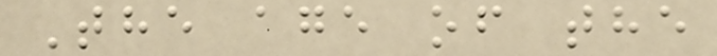The age of the
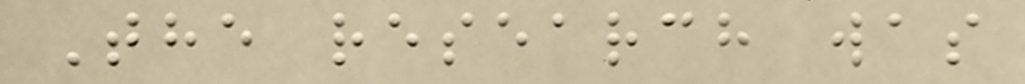The research was
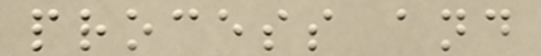process and
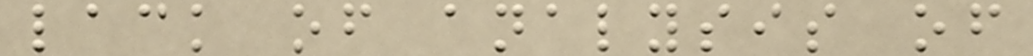lack of analysis of
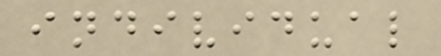individual
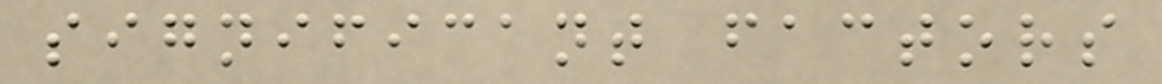significant factors
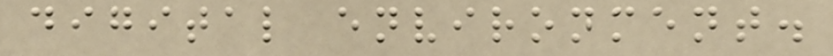digital environment.
